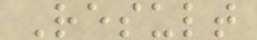Result
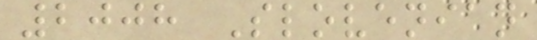2008 Slovenian
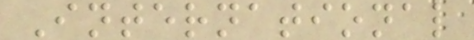International
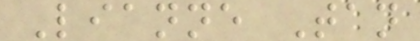Lianne Tan
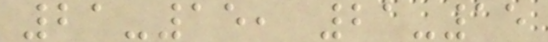21-15, 21-15
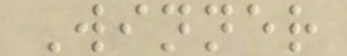Winner
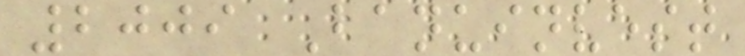2009 Banuinvest
